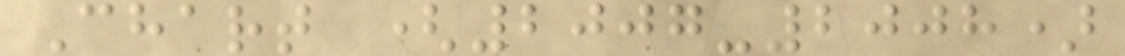Chart (2007-2008)
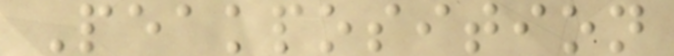Peakposition
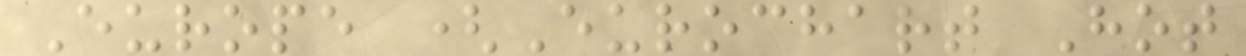Europe (Eurochart Hot
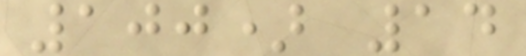100) 14
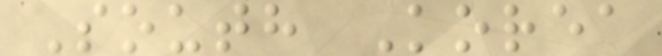South Korea
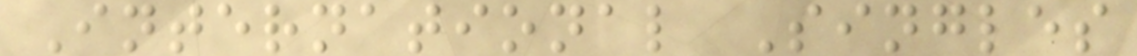International Singles
